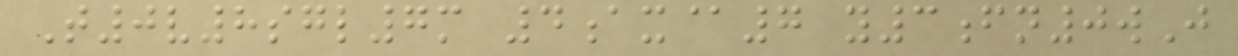T0v8sgl7m 4ax@7 y3fn0wJ
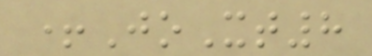+JoXt8
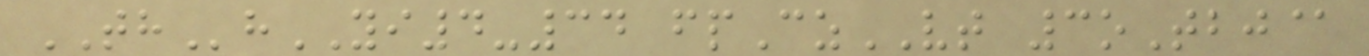THhYI4-34 fpCzVT 3oTbj@
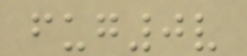fug0v
